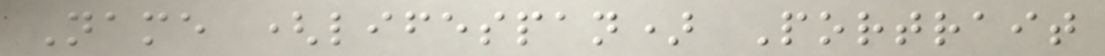Name (lifespan) Portrait
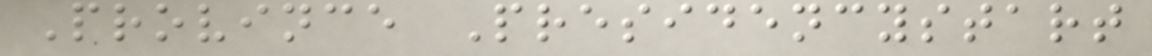Province Presidencystart
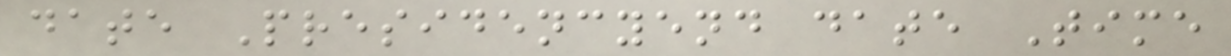date Presidencyend date Time
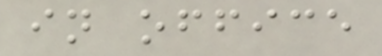in office
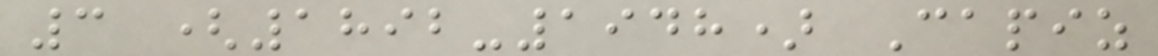3 (1892-1948) Capiz
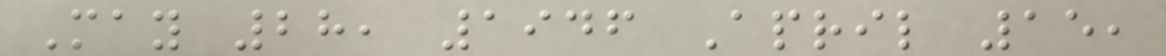May 28, 1946 April 15,
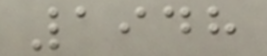1948
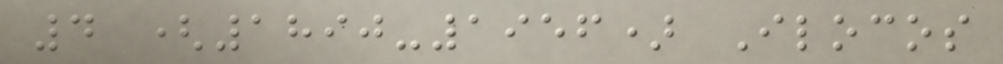4 (1890-1956) Ilocos
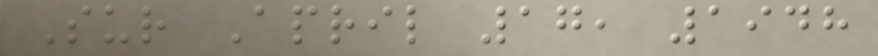Sur April 17, 1948
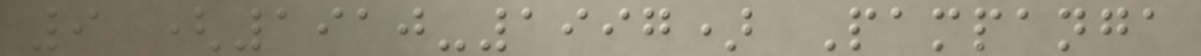9 (1910-1997) Pampanga
